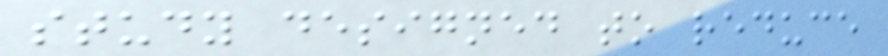study designed to reduce
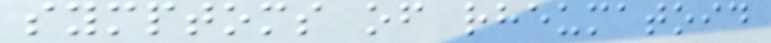symptoms of rheumatoid
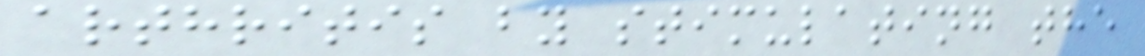arthritis by stimulating the
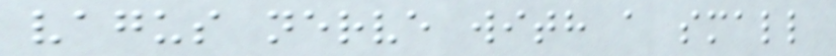vagus nerve with a small
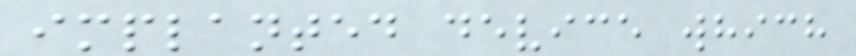implanted device which
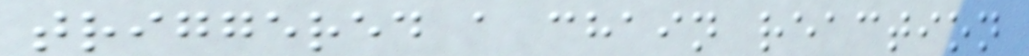triggered a chain reaction
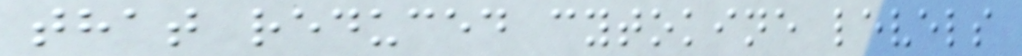that reduced cytokine levels
